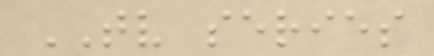TV series
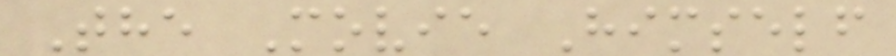The Movie Himself
